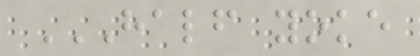HALF YOKE
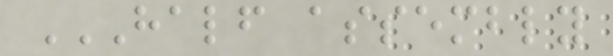HALF ASSEMBLY
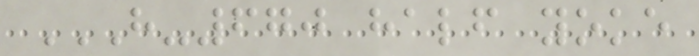H-670 HALF YOKE
